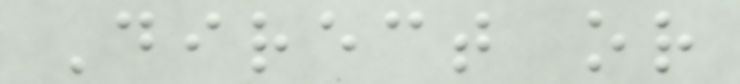Direct or
